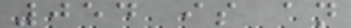054 is an
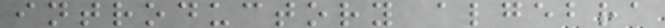introductory algebra
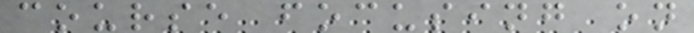course focusing on
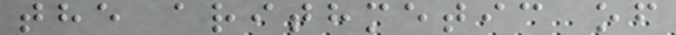the arithmetic of
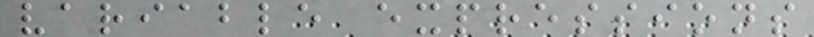variable expressions
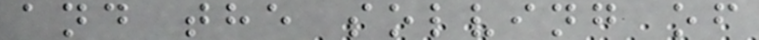and the solving of
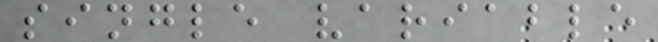single variable
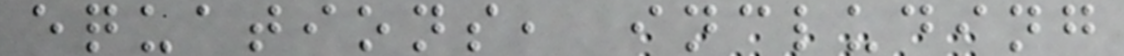equations, including
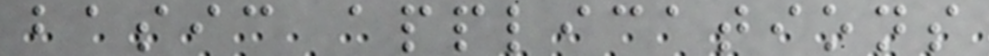basic applications
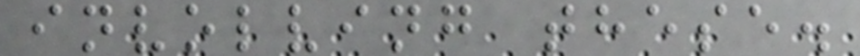involving these.
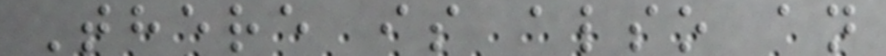There is also an
